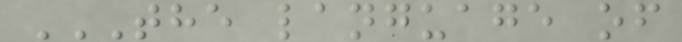THE LANGUAGE OF
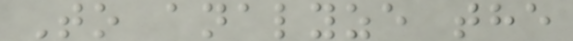To analyze the
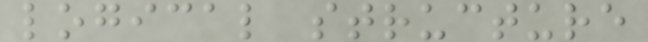logical structure
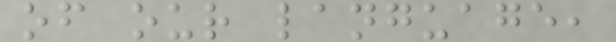of our language,
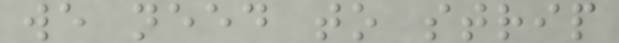we need to strip
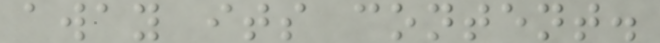away its content.
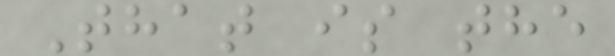That is the
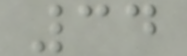34
